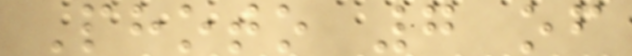Photo 7 of
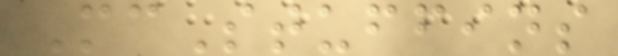McStuffins
